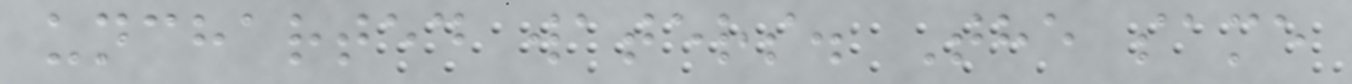uncharted waters. The same
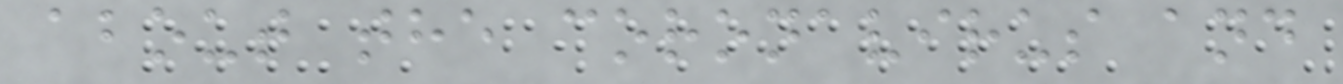about the coronavirus and
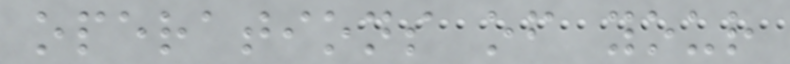operations of your
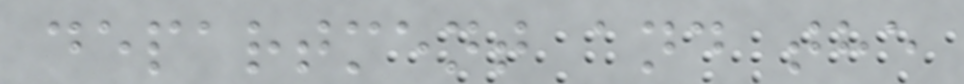department and the
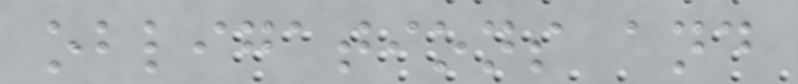obligations and
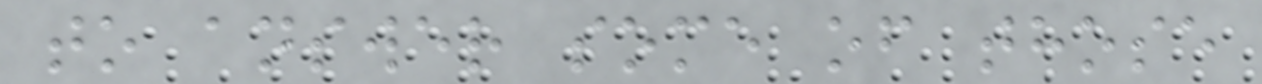to answer some of those
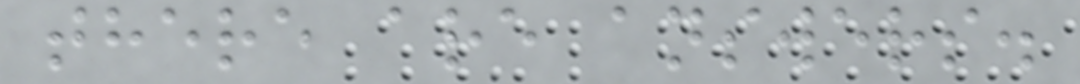there are answers.
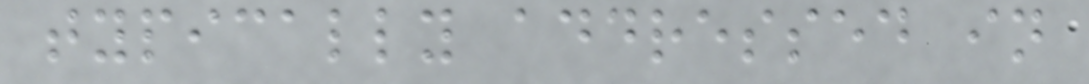typically addressed in
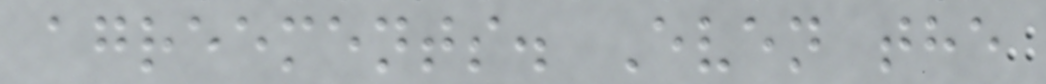agreements. Even the
